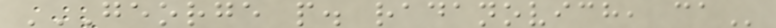GEORGE P. RADANOVICH, CA
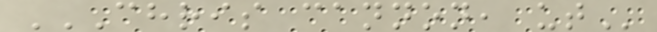CHRIS CANNON, UT
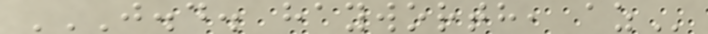J.D. HAYWORTH, AZ
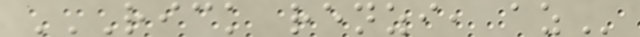RICK RENZI, AZ
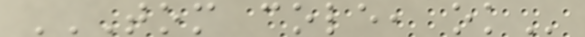TOM COLE, OK
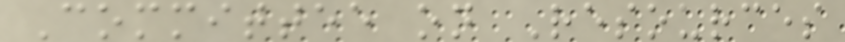Committee on Resources
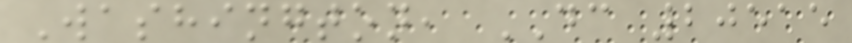Washington, DC 20515
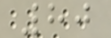80
